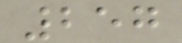257
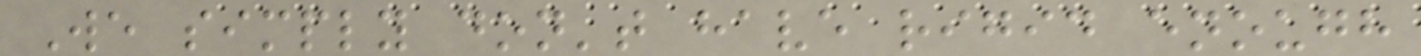We simply don't have rigid enough
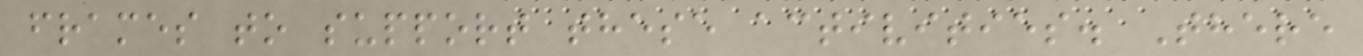frames to support these activities. There
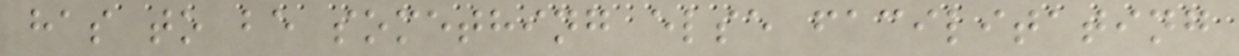has to be something else facilitating
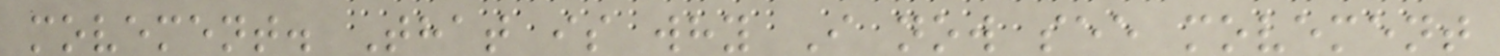movement. That is why I now see movement
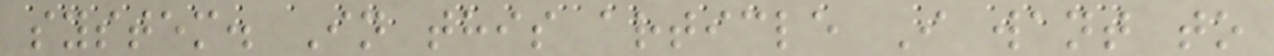system. In this article I want to
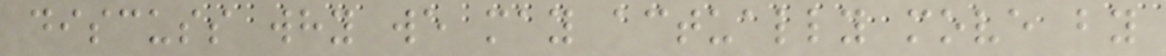discuss why we may actually move by
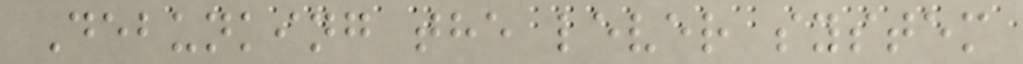Debunking the lever system
